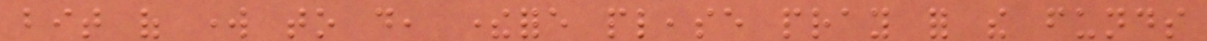bit of work to do, therefore please pray for the funds
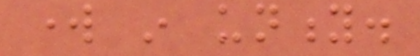work in unity.
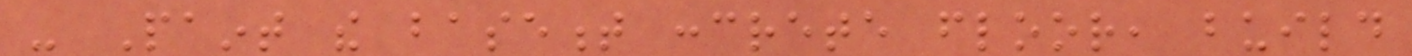- Paint the basement concrete floor, build
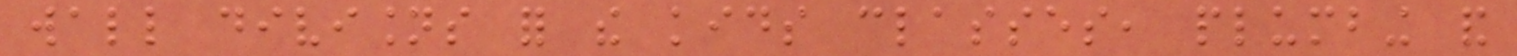wall divisions for the kids classes, plumbing and
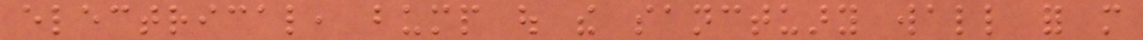electrical, bump out the sanctuary wall for more
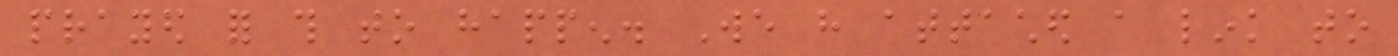prayed for this to happen. We have attached a link to
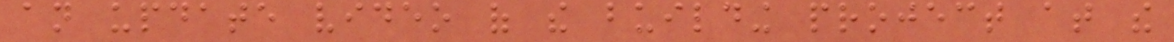an update video of the building project at the
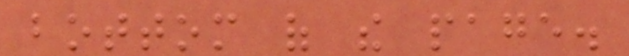bottom of the page.
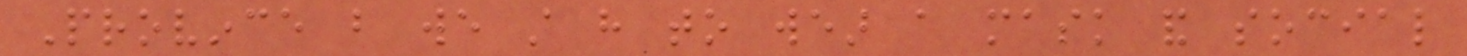Province but we still have to wear a mask and social
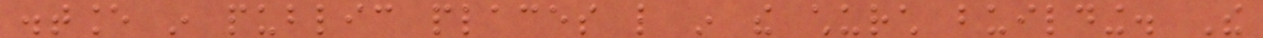distance in public places like in the church building. The
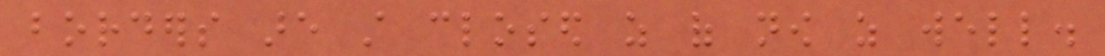borders are still closed as of now as well.
